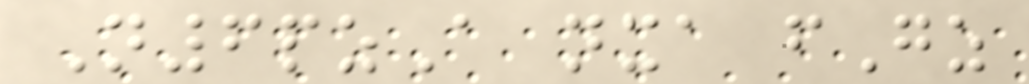N6pzA nxa fGz
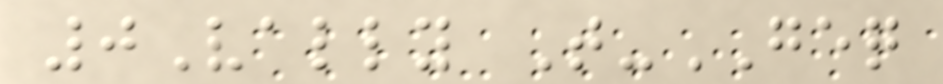0Vally T-GEQ
